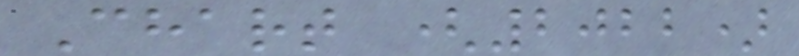Chart (2022)
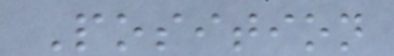Position
